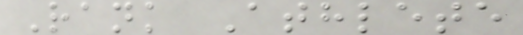Rank Athlete
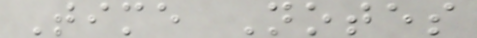Time Notes
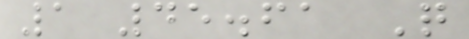1 45.61 Q
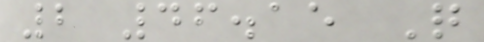2 46.15 Q
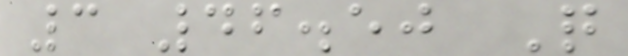3 46.50 Q
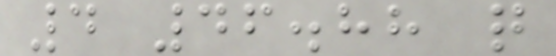4 46.88 q
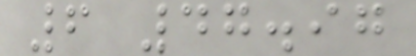6 47.97
